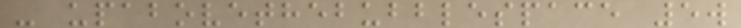- upabovethebubblespace 5w
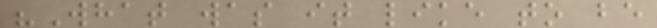"What was it like to be
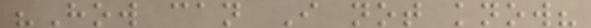"How can I not know?
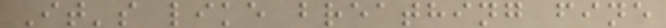It's like breathing fine
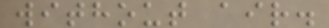without air.
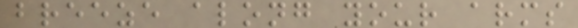breeze along your arms
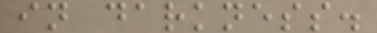in darkness.
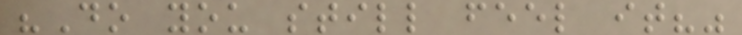"Do you still feel it?"
